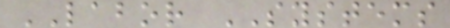LABOR SYSTEMS
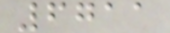6711
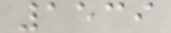1539
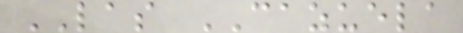LAS CAZUELA
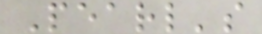Pearl's
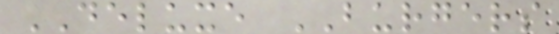DELUXE BURGERS
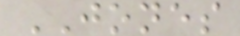JONES
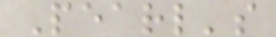Pearl's
